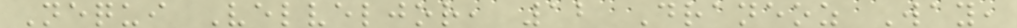Nequi Velveljor, 12 Draneoz Way,
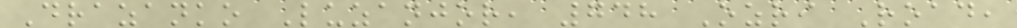Drazanko Luzanjor, 748 Ozri Road,
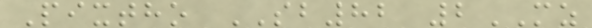Pixtho SB82 2MZ
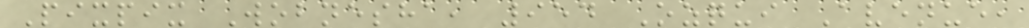Pixpix Wobnesha, 954 Ozqui Avenue,
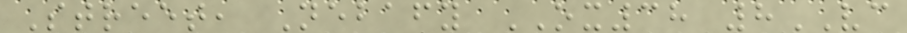Street, Nebafy OX38 8VC
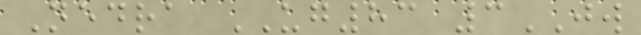Nedra UG83 3JW
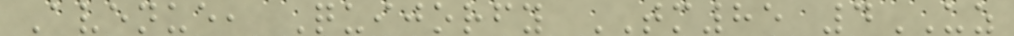Avenue, Quijorfy TM85 4UZ
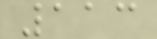113
